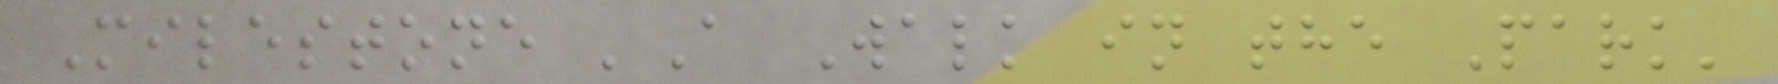Milestone 'A Walk in the Park'
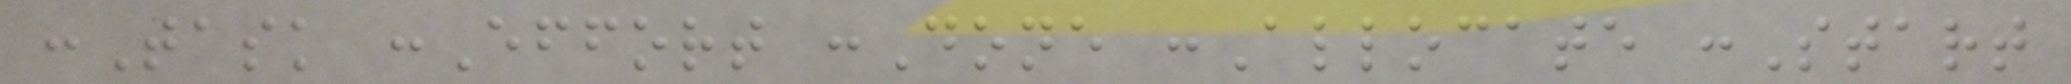:Task :Effort :Done :Allocate :Start
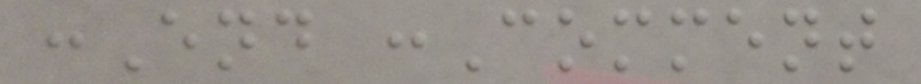:End :Comment
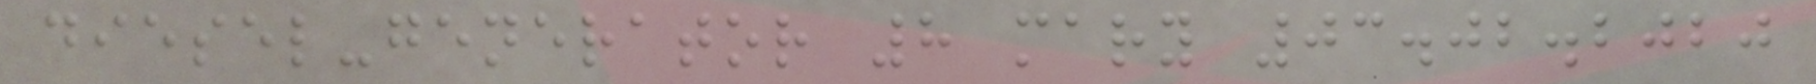diesel-generator 8 mary 03.02.2020
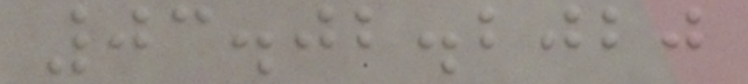03.02.2020
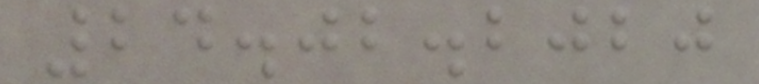24.02.2020
